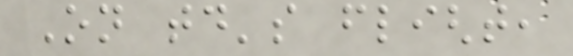On today's flight,
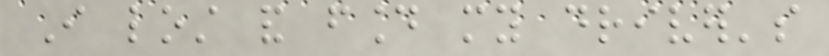I lost and found my driver's
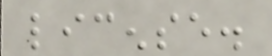license.
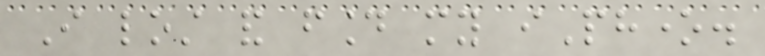I lost and found my iPhone.
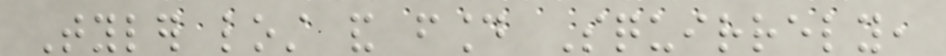Tyler lost and found Squirrely,
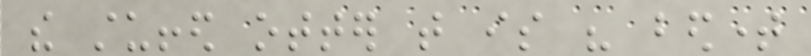the stuffed otter that is his bedtime
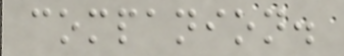companion.
